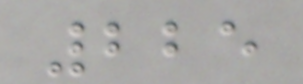225
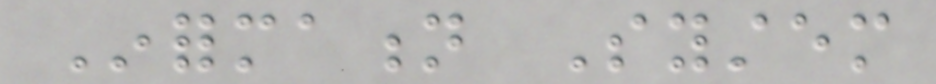Information System
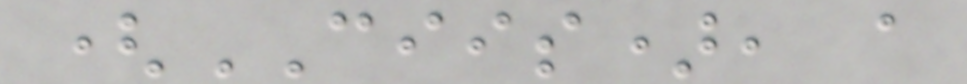(CIIS), a
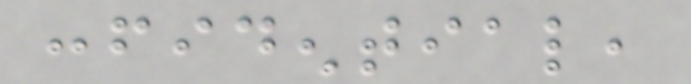confidential,
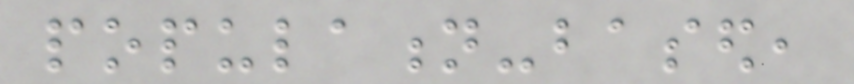population-based,
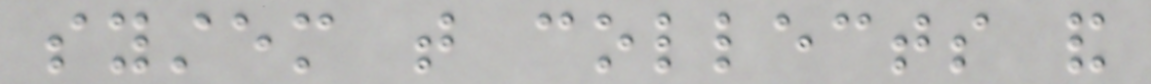system that collects and
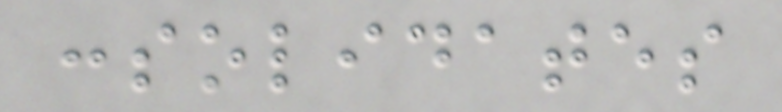consolidates
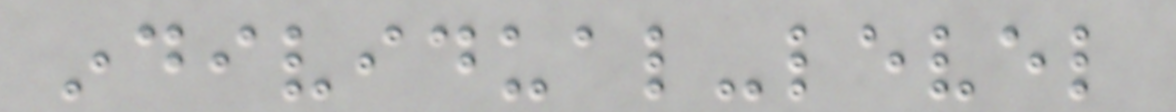individual-level
